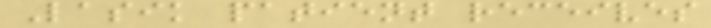Lasik patient receives
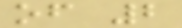of 2
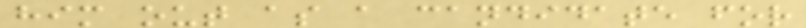him out as a candidate for
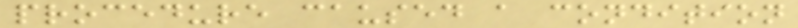procedure caused a condition
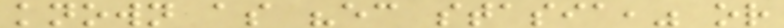known as "ec stasia," or
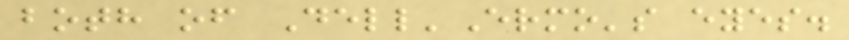both of Dell'Ermo's eyes.
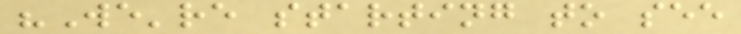"We're starting to see
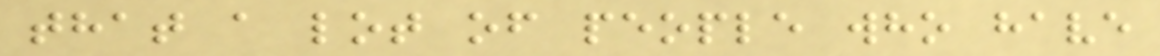that a lot of people who have
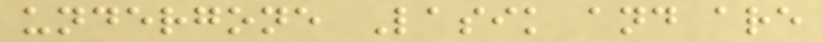undergone Lasik and are
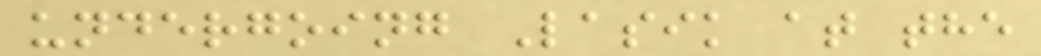undergoing Lasik at the
